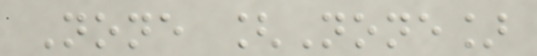None [None]
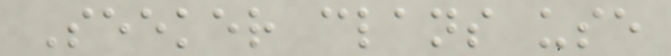Seeker clans use
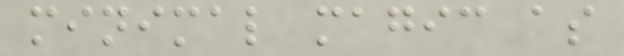minimal magic as
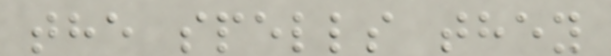the spells they
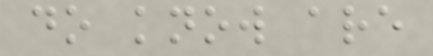do know are
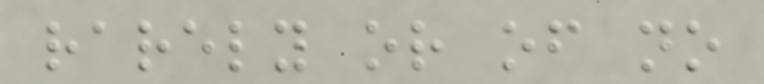rarely or of no
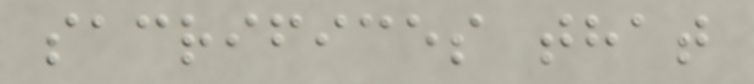sacrifices that
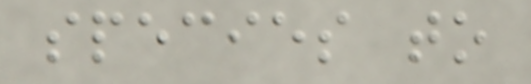species to
